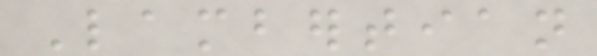Lambertian
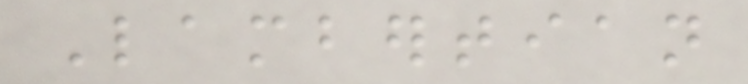Lambertian
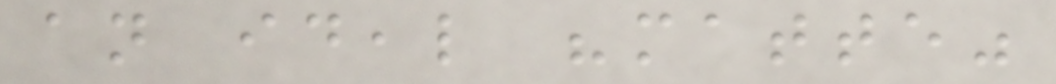an ideal "matte"
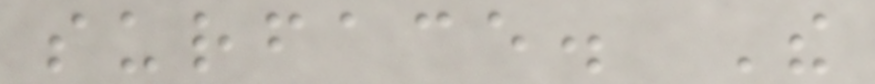surface. The
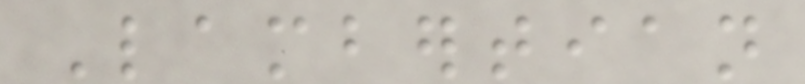Lambertian
